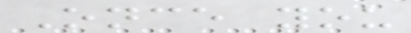Once you
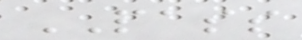PASS
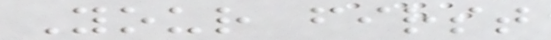Your first
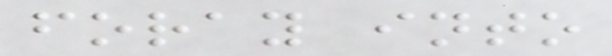foray into
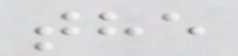the
